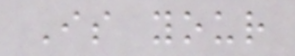Is your
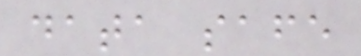data safe
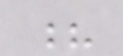?
